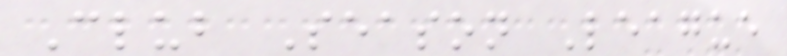Club Season League
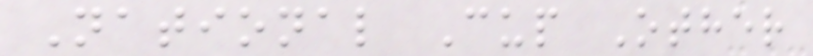National Cup Other
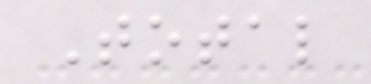Total
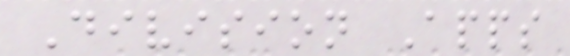Division Apps
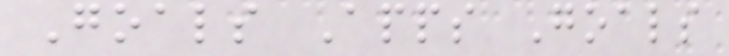Goals Apps Goals
